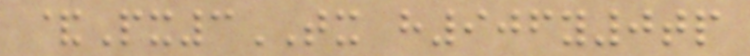&Px3TX h906y0tp
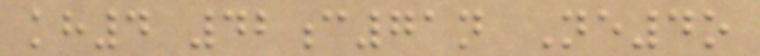kh4 42c71n Ne4o
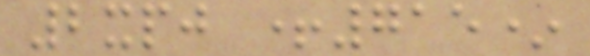2xpj +715*
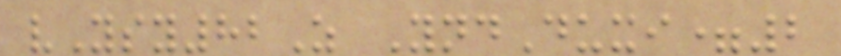vYsy82Z YndDuxi=2
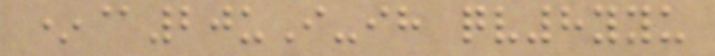*@20uI-ih qv8yyu
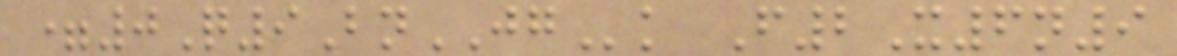=0Q9BnJGk F2X6n9
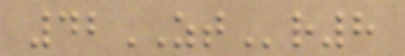42ZTr8
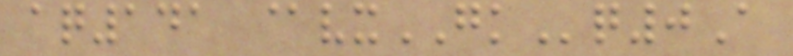aq141 @vxGKq0A
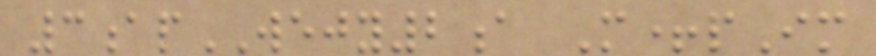3apWEJY2a M+pIm
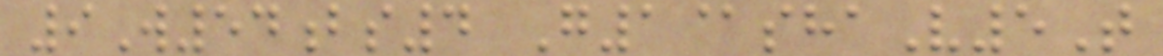9W54bs4 G1@shaV5T
